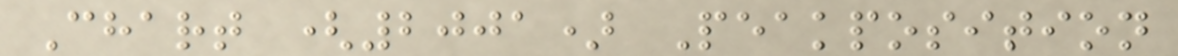Chart (2001) Peakposition
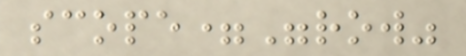scope="row"
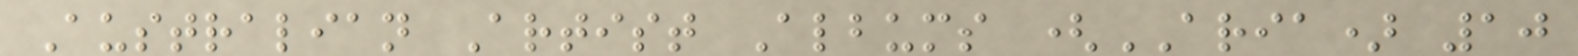Australian Artist Albums (ARIA) 10
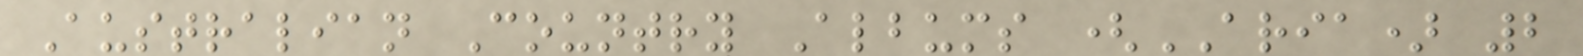Australian Country Albums (ARIA) 2
